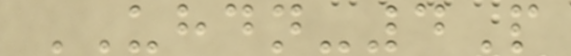UHDN-4P
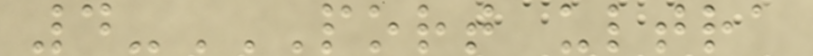4-PORT ULTRA
